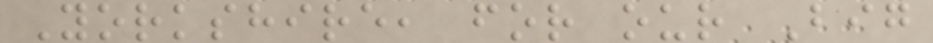Yorkshire, for our Big
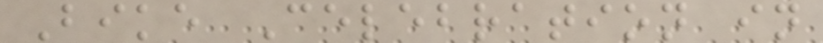Bike Celebration in
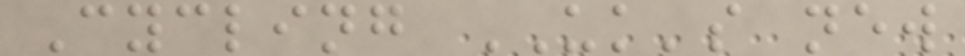Cycling UK's new
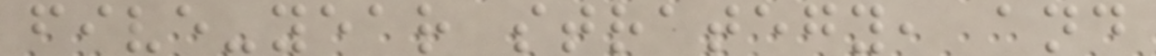five-year strategy, and
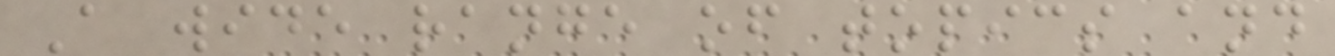A wide range of topics and
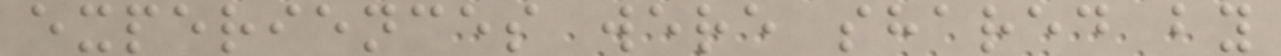experiences were shared by
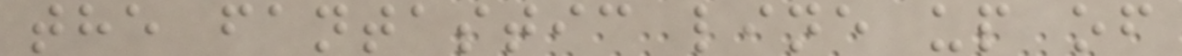the fantastic line up of
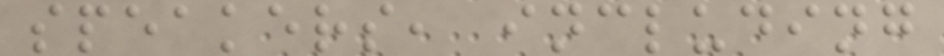speakers, including
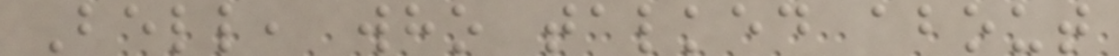Bell, who talked about
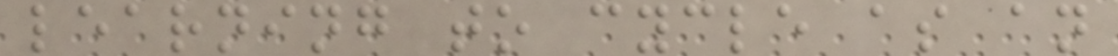learning to cycle as an
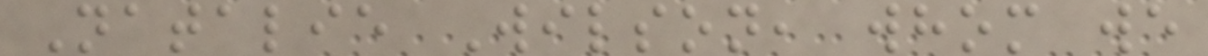Natalie Wilson, whom we
